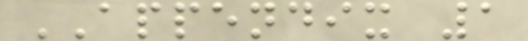APPENDIX 1
